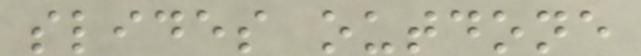slides outdone
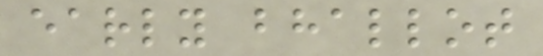early bhallot
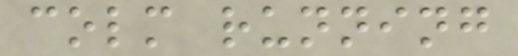colm running
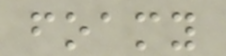foamy
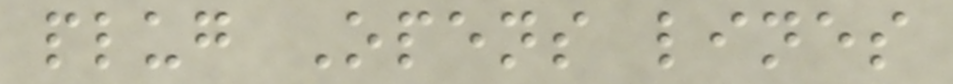plug Opens lines
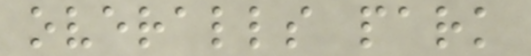overalls park
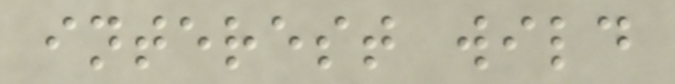interest wild
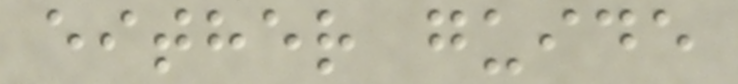either guide
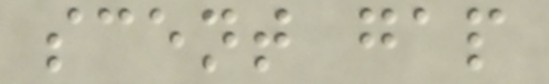scent gap
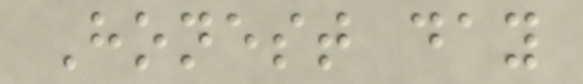Honest day
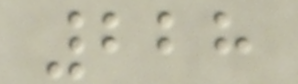228
